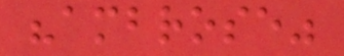"ambrose"
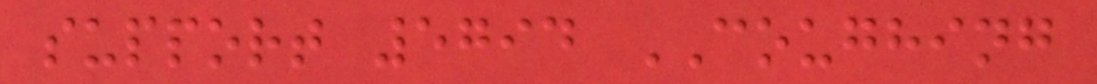support 5794 COUGHING
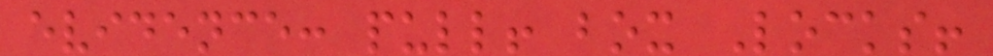evidence: pull! box Locks!
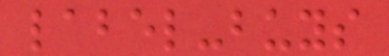label-buys
